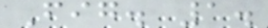Fig. 1.
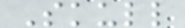Skull
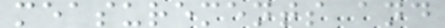measurements and
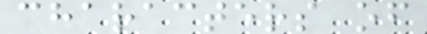characters of
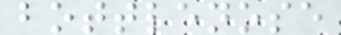bottlenose
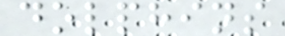dolphins
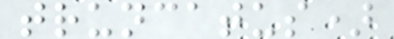truncatus)
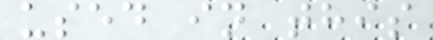used in this
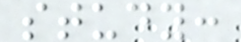study:
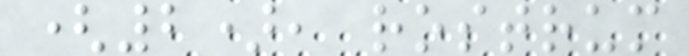(2), rostrum
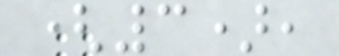(3),
